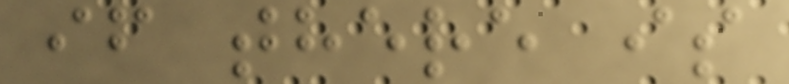if there is
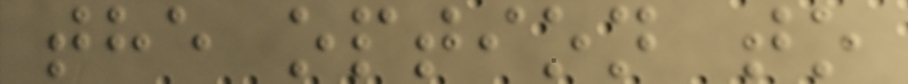the option to
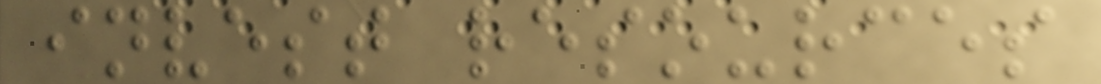invest resources
